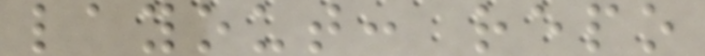layout: repo
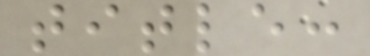title:
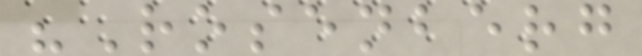"Rosenberg
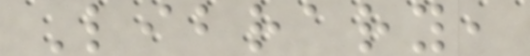Library,
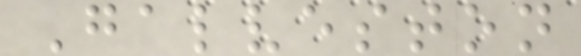Galveston
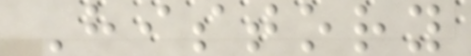History
